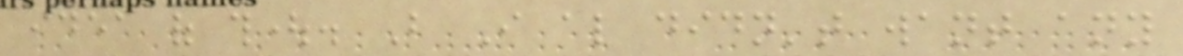idea of thought. But I also didn't want any
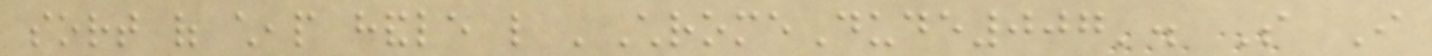sort of cheap handle like 'ChromeDude007'. So I
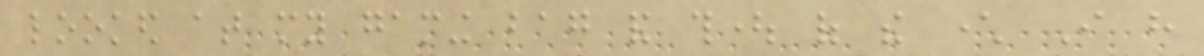looked at my gaming bag and thought of the character I have
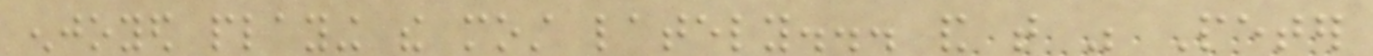enjoyed playing the most lately... and that was Peter
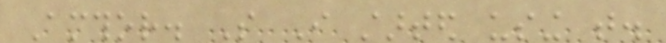Amthor. So I started using that.
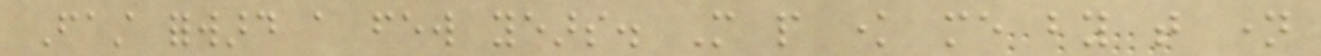Fast forward a few years. More people know me by that name
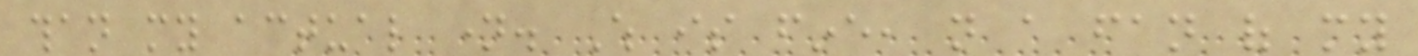than my actual name. Which is fine, not a fan of my
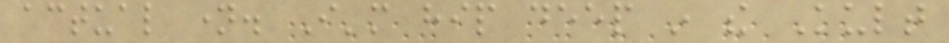actual name. I'm hip deep in the Kult
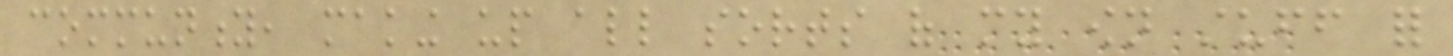community, making up all sorts of my own stuff for
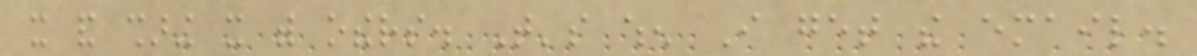it and sharing it with others. That's when I get the email.
